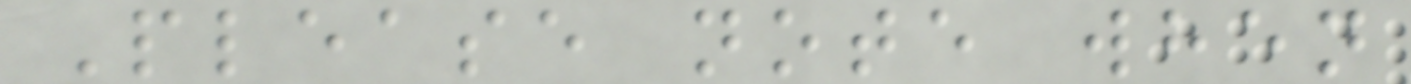Please note when
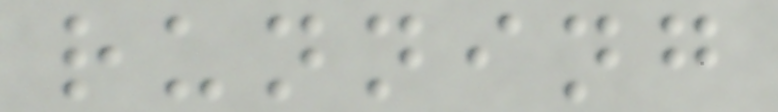running
